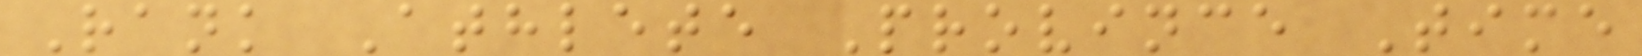Rank Athlete Province Time
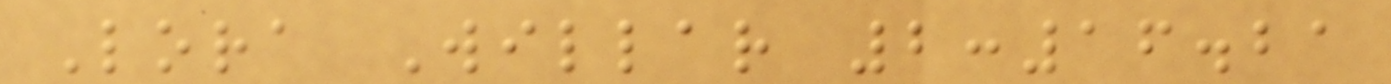Lora Willar 2:16.21
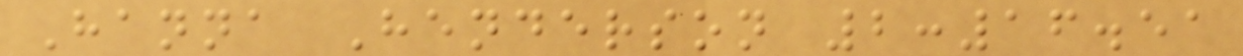Hanna Henderson 2:16.51
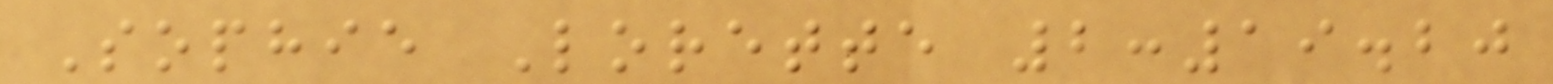Sophie Lorette 2:19.20
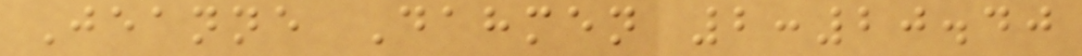Jeanne Dahmen 2:20.40
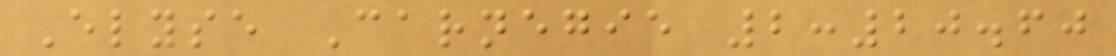Elyse Carnegie 2:20.60
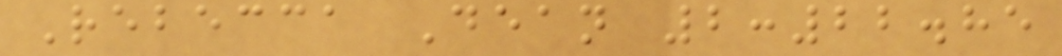Rebecca Dean 2:22.85
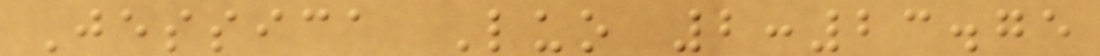Jessica Luo 2:23.75
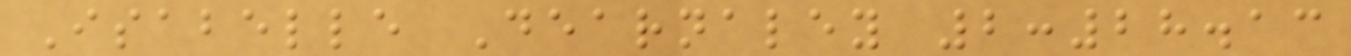Isabelle Dearnaley 2:28.13
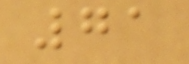71
